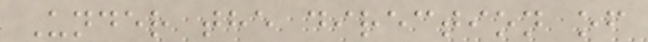Under the direction of
